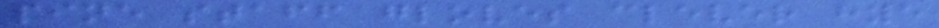pine staff gloves clever hye
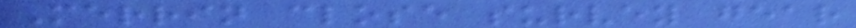Merrin close survey gear
